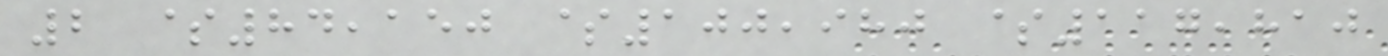2 $84,150 $100,980 $117,810
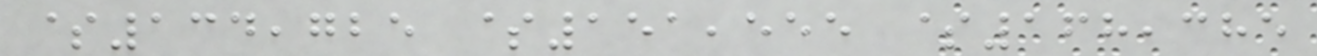$134,725 $151,555 $168,385
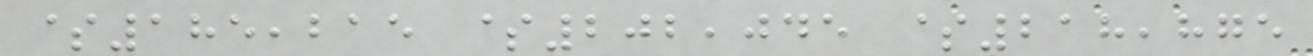$185,215 $202,045 $218,875
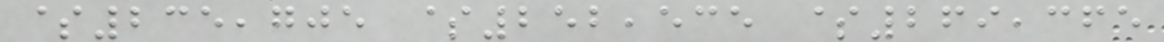$235,705 $252,535 $269,365
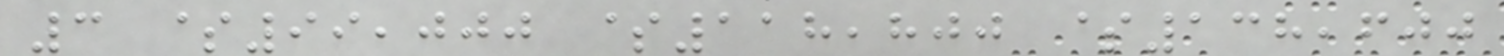3 $99,000 $118,800 $138,600
